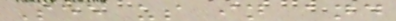See us in and
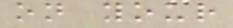on your
